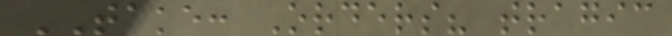TAKE: Orders? tragic
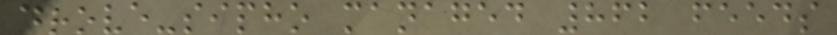drove-sipho managed 862 feeds
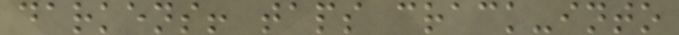darkens! taps crack-into
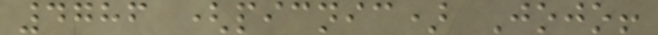4786 (picnic) Jojo!
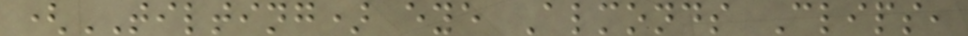(TILTING) eye Almonds Clips,
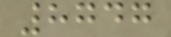8747
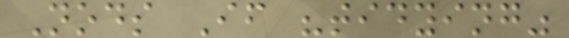Nods If "tidying"
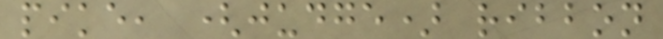pike, (judge) ribbon
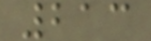213
